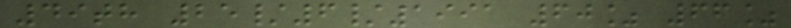49th 25/6/1991 60% 66%
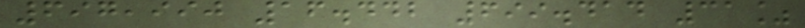697,990 16.442 699.414 31%
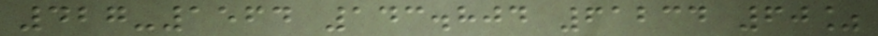427-1564 143.804 61234 60%
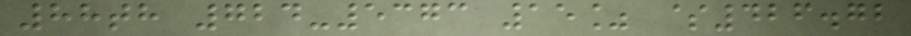88th 724-5373 15% $426.72
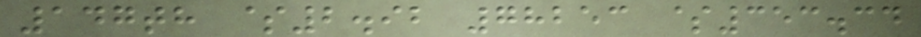147th $2.92 78253 $353.34
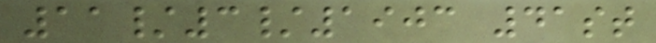11/3/1903 41st
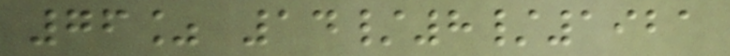76% 14/8/1921
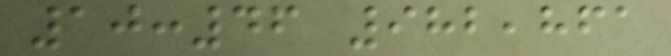10:46 982,861
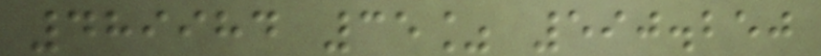489984 35% 590.250
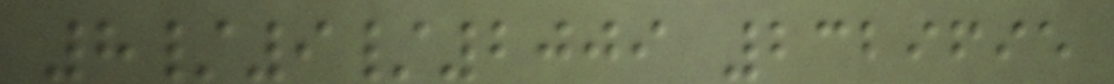8/9/2009 2329695
